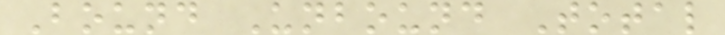Bound Unbound Total
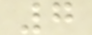7
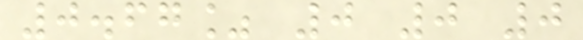0.67% 0 0 0
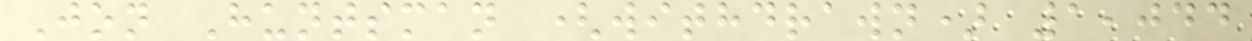Jon Huntsman (withdrawn) 1,044
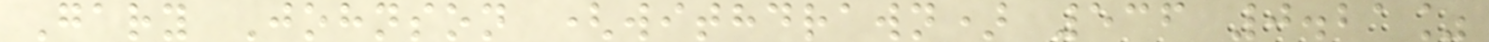Gary Johnson (withdrawn) 536 0.21%
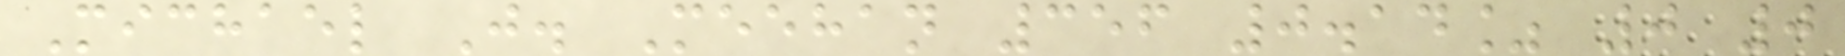Michael J. Meehan 356 0.14% 0 0
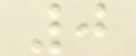0
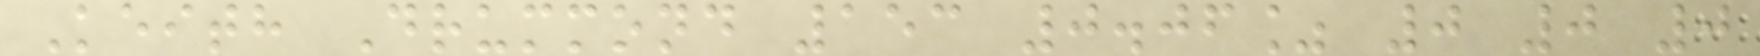Keith Drummond 153 0.06% 0 0 0
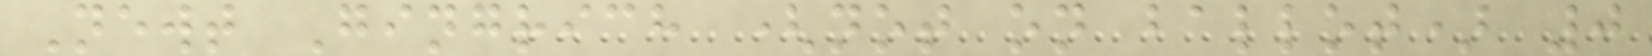Newt Gingrich (not on ballot) 0
